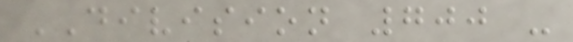DIVISION 700 -
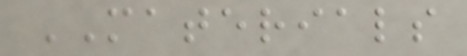MATERIALS
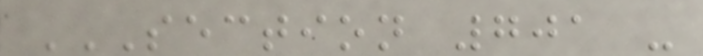SECTION 701 -
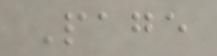Page
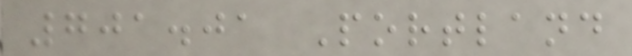701.01 Portland
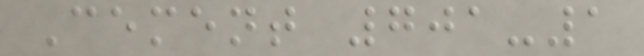Cement 701-1
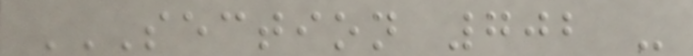SECTION 702 -
